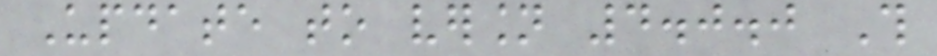Update to version 4.0.0 This
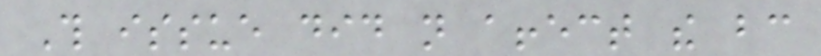This issue did not affect the bc
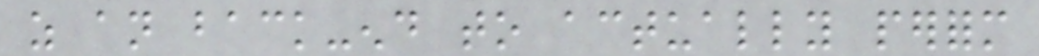as an back-end to actually perform
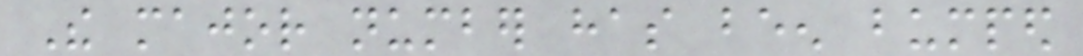The major number has been bumped
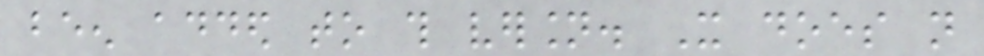been added to this version. It does not
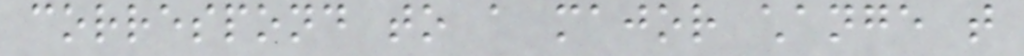correspond to a major change that
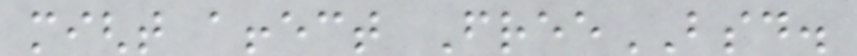might affect FreeBSD.
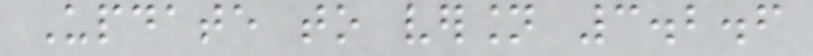Update to version 3.2.6
